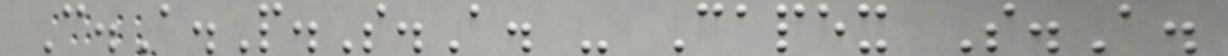C.A.P.S.A. - Capex S.A.
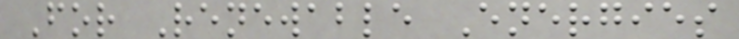For Renewable Energies
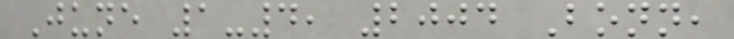June 1-4, 2004 Bonn,
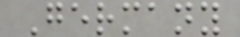Germany
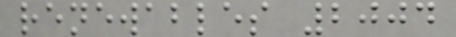renewables 2004
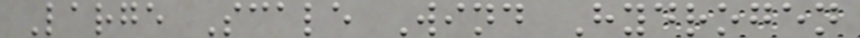Large Scale Wind Hydrogen
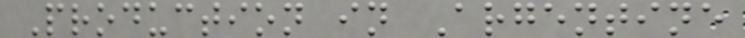Production in Argentine
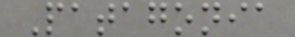Patagonia
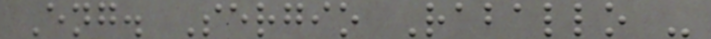Eng. Sergio Raballo -
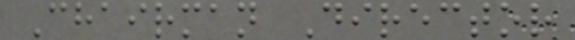Chairman Director
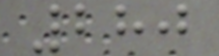280
